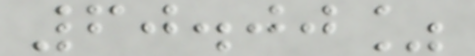60.00%
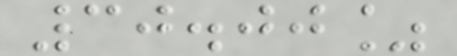30.00%
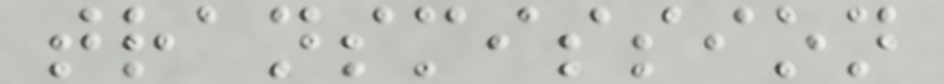transmission
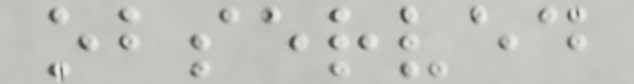observed
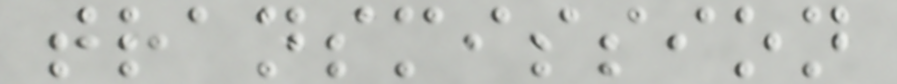transmission
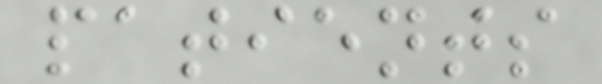patients
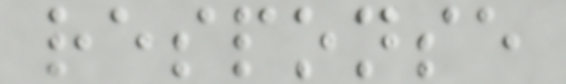response
